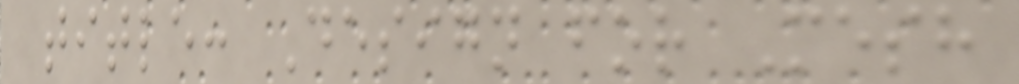title: Design for Mesh
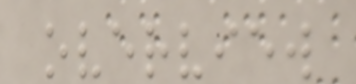overview
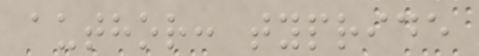author: typride
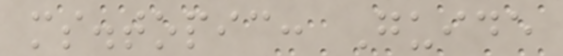ms.topic: Guide
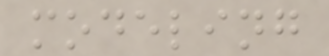modeling
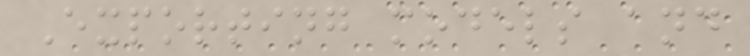Exporting models and
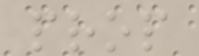prop
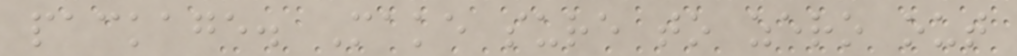package. Make sure to zero out
